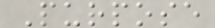Purpose
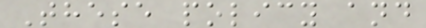These policy and
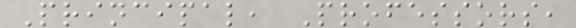Principal, Professors,
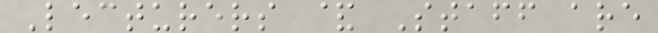Lecturers & Staff are
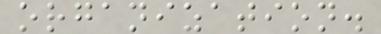organization.
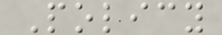Policy
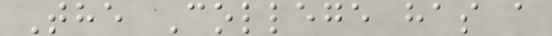The College has a
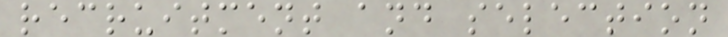recruitment and selection
